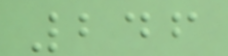246
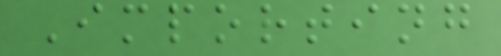Importing
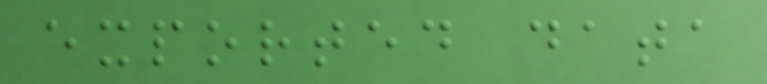exported data
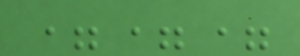===
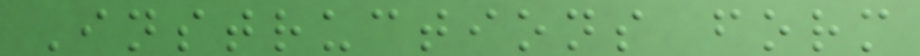Instructions form
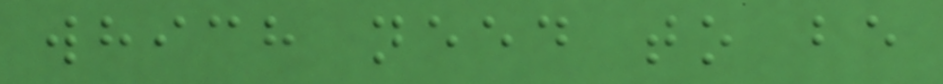which need to be
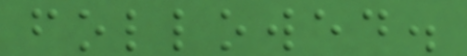followed.
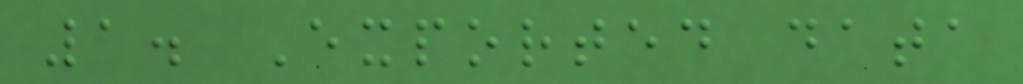1. Exported data
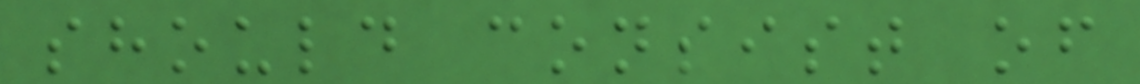should consist of
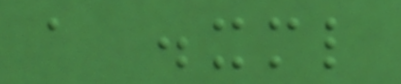a .xml
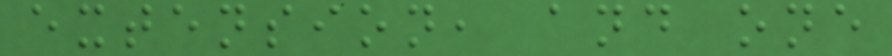extension, and one
